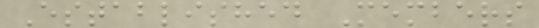Established Members
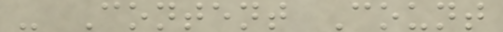- Content Count
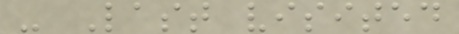- Last visited
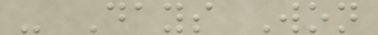- Days Won
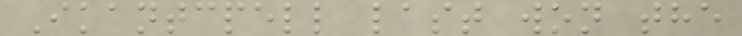Ikantcpell last won the
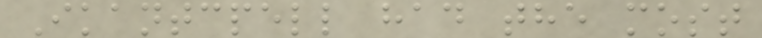Ikantcpell had the most
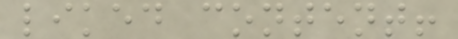liked content!
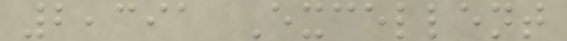2,391 Excellent
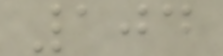104
